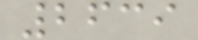2639
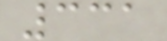331
